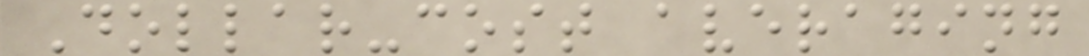Dollar-cost averaging
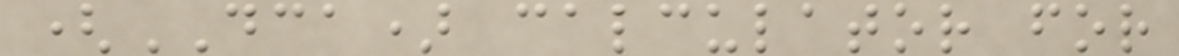(DCA) calculator for
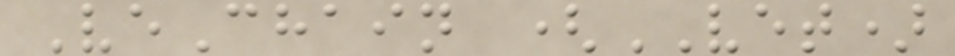VeChain (VET)
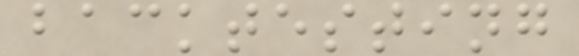backtesting
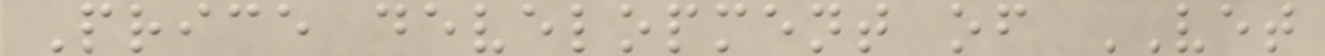Price development of VET
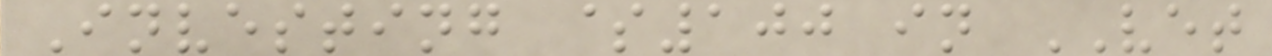Investing $100 in VET
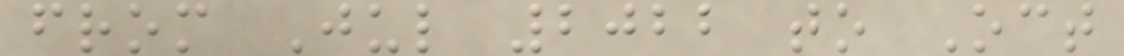from Jul 2022 to Oct
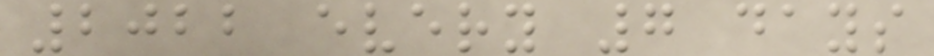2022 every 7 days
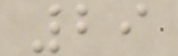29
